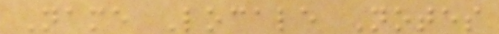Name Locale Notes
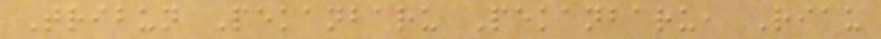Tribun Pekanbaru Pekanbaru, Riau
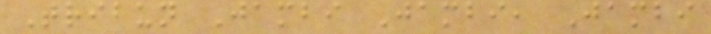Tribun Jambi Jambi, Jambi
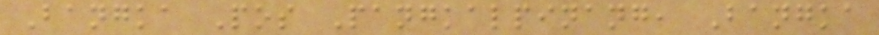Bangka Pos Pangkalpinang, Bangka
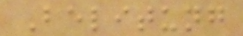Belitung
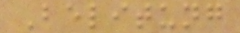Belitung
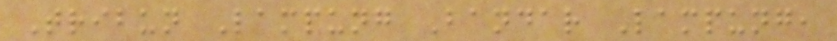Tribun Lampung Bandar Lampung,
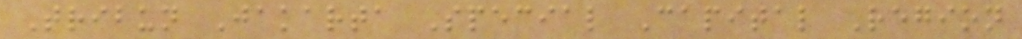Tribun Jakarta Special Capital Region
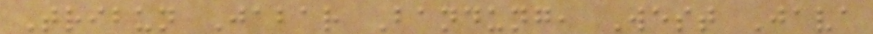Tribun Jabar Bandung, West Java
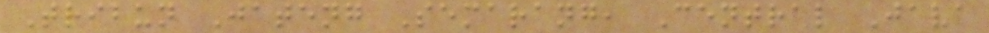Tribun Jateng Semarang, Central Java
